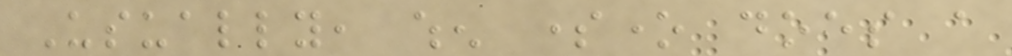Usually, when someone does a
